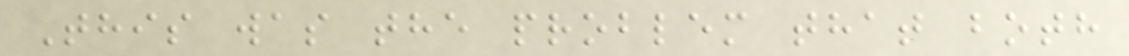This was the problem that both
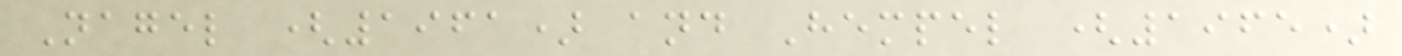Nagel (1961) and Hempel (1965)
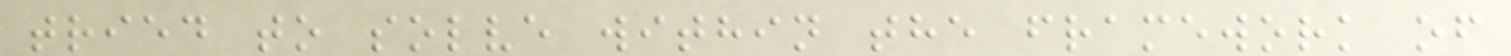tried to solve within the framework of
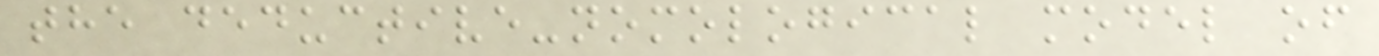the deductive-nomological model of
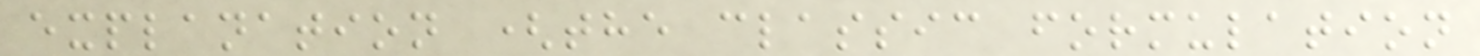explanation (the classic formulation
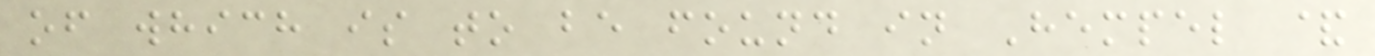of which is to be found in Hempel &
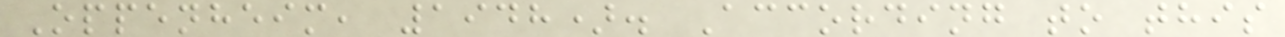Oppenheim, 1948). According to this
